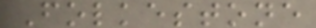Folkestone
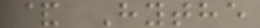& Hythe
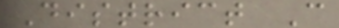District C
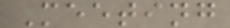Meeting
